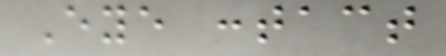Eye contact
